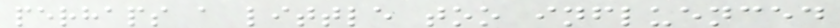perhaps a little too influenced
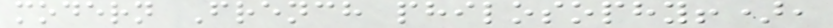modern French philosophy!),
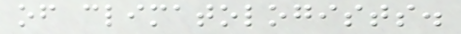of climatologists.
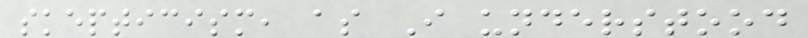skepticism, as I understood
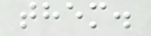them.
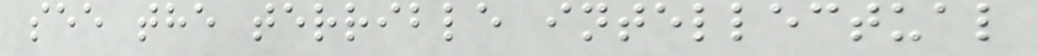see the terrible intellectual
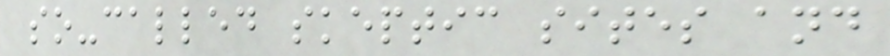so-called skeptic sites and
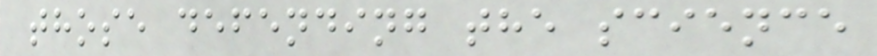those defending the science
